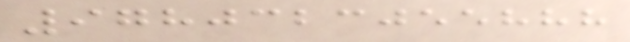9780323055888
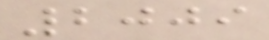2009
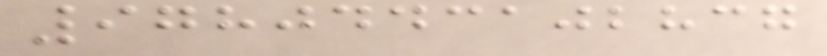9780443102837
